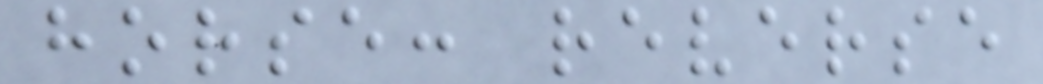horse: reverse
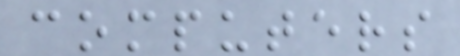computers
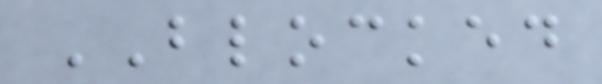BLOCKED
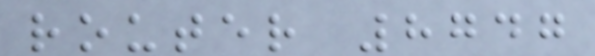router 8747
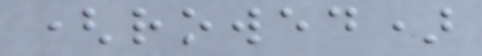(rowed)
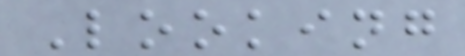Looking
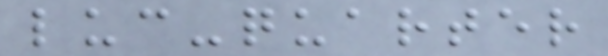luc-quarter
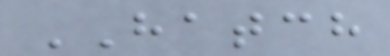HATCH
